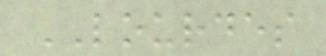LOURDES
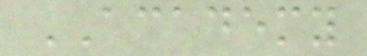ACADEMY
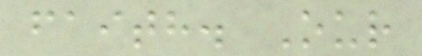faith. Our
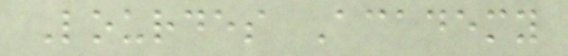Lourdes Academy
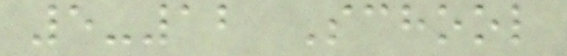5-12 School
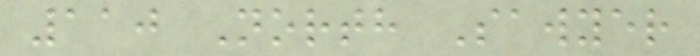110 North Sawyer
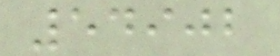54902
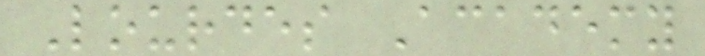Lourdes Academy
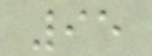95
